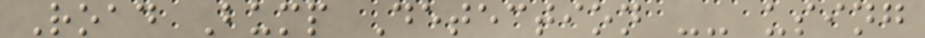Road Bump Detection -- using
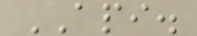API.
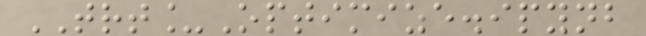TRT_Optimize.ipynb
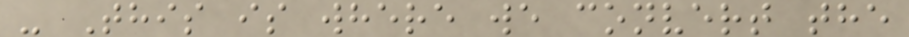- This is where we convert the
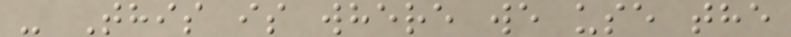- This is where we use the
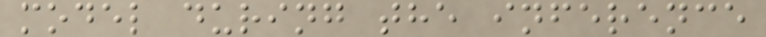model during the inference
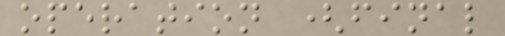operation (final
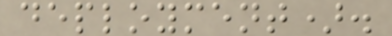deployment).
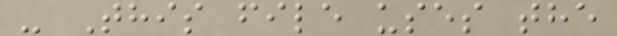- This file uses the
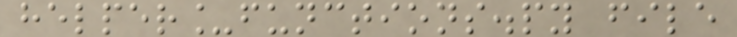helper_functions.py file
